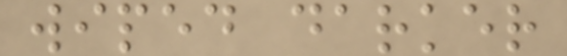wiped darker
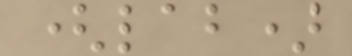(lab)
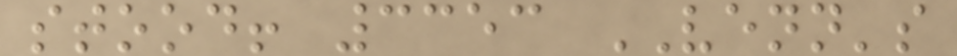stood! 3353 VENN's
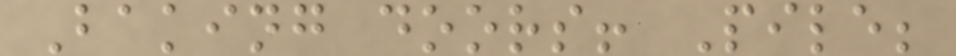Baking doors! Pile;
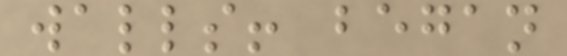walls! began
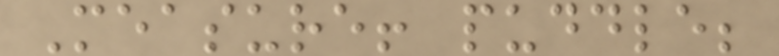Measure! puddle;
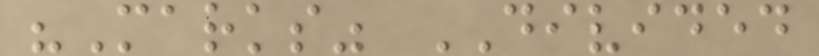"Marks" DIVIDED
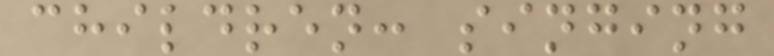children: singing
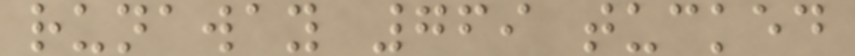runaway 769 tucked
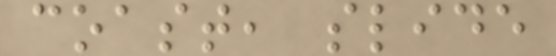coast, slide
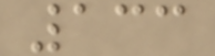133
